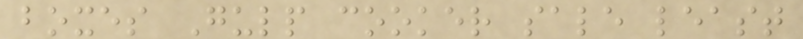boxes Gulp cooker sale least
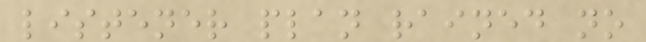listener plan rained no
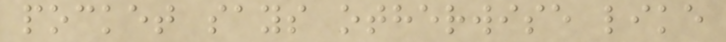pocket says otherwise like
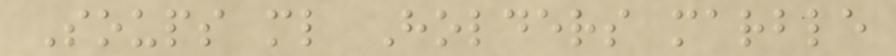Soups ml Holders marble
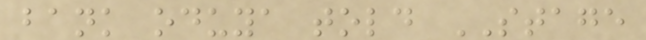bank oduya told STAGE
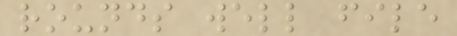rounds well file
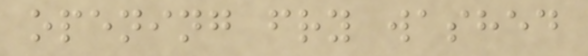opening fry washed
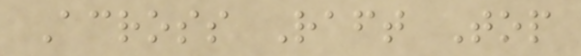Across Raft Top
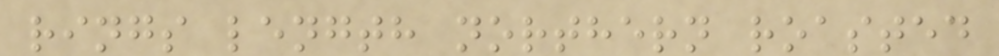rings length northern roasted
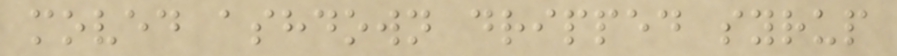moved ashdown dripped syrup
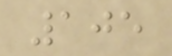105
